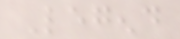Legend
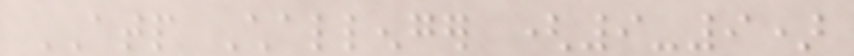ATP Challenger (9-9)
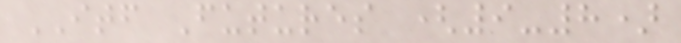ITF Futures (9-8)
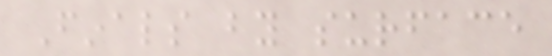Finals by surface
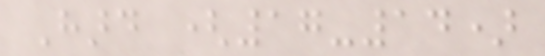Hard (17-14)
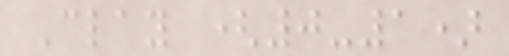Clay (0-1)
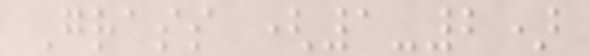Grass (1-2)
